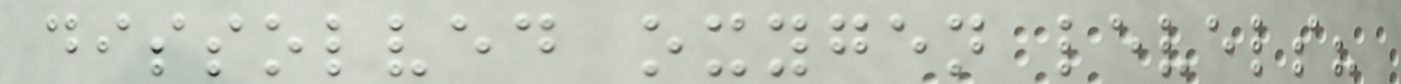dissolved oxygen levels?
